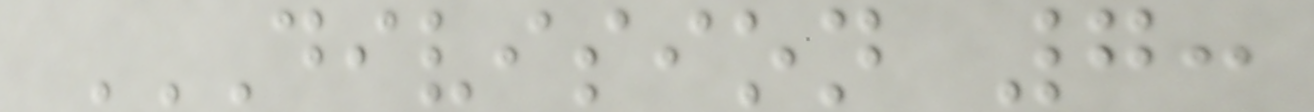DIVISION 7:
